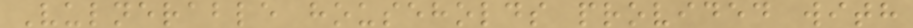Vulnerable households provided with
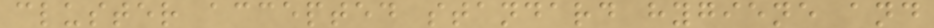cluster accepted standard hygiene and
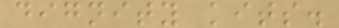dignity kits.
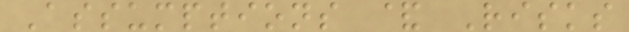Assumptions & Risks
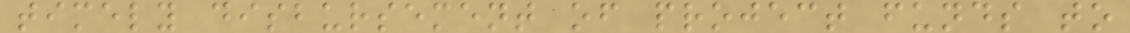timely disbursement of project funds to
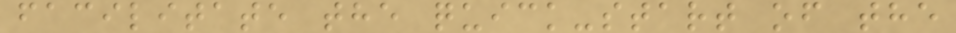facilitate the quick-start of the
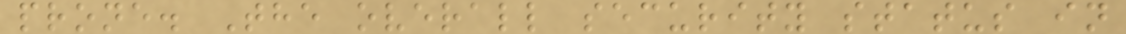prone. The overall security status in
